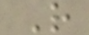R
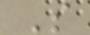S
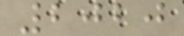2020
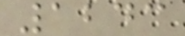1243
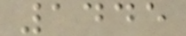1445
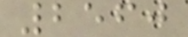2560
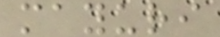mayuri
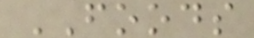FOODS
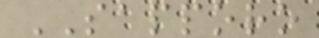SAPPORO
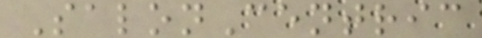SalonCentric
